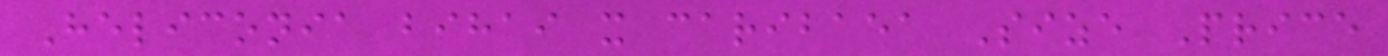Heliconia bihai x caribaea Size Price
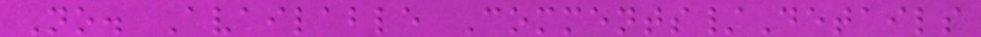No. Available Comments/Details
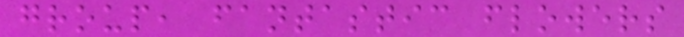group, fantastic flowers
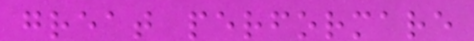great performare
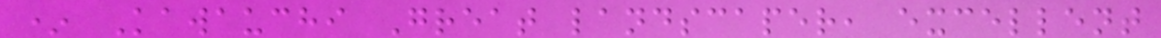* Kawauchi Great landscaper, excellent
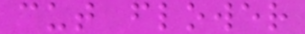cut flower
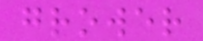grower
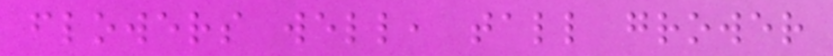flowers well, tall grower
